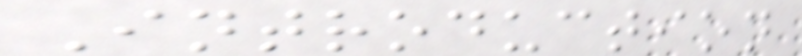Introduction
